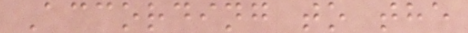According to the
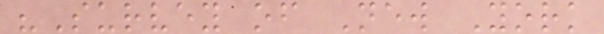"Survey of New York
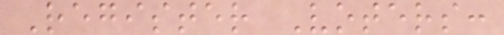Register Voters:
